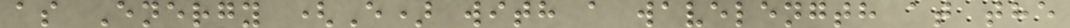as Energy (E) with a wavelength at the
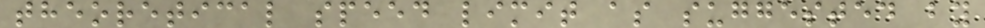theoretical speed limit as suggested by
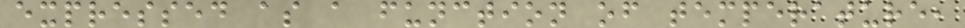expressed as a function of temperature,
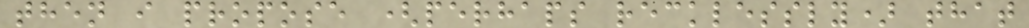then i propose (perhaps recklessly) that
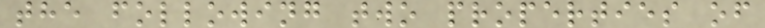the following two properties of
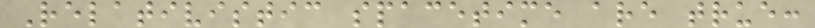Relativistic spacetime are true:
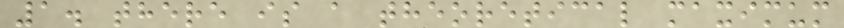1. there is a theoretical maximum
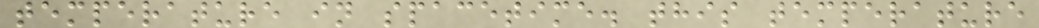temperature in spacetime. this temperature
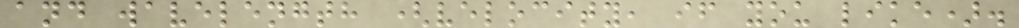and wavelength (velocity, if you like).
